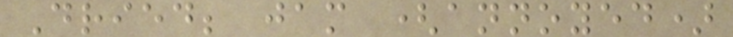Dried; jam (annoyed)
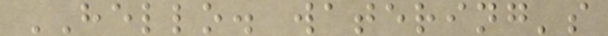HELLO. watering's
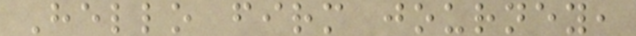Hello firm journey,
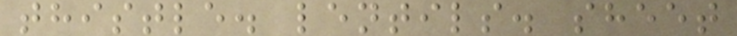thistle. lentils. sheet
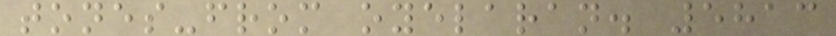tones-from oyelaran. 5813
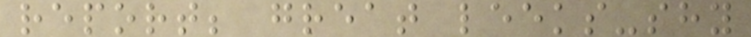report; great leeks-shy
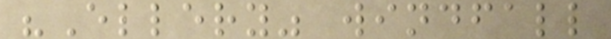"Ellery" windfall
